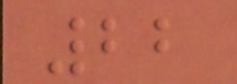22
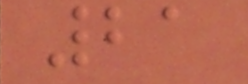21
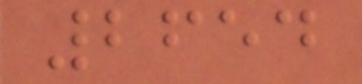2654
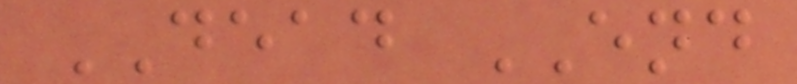DEAD END
